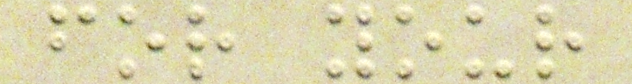for your
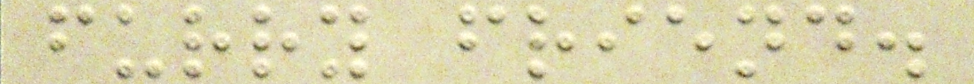furry friend.
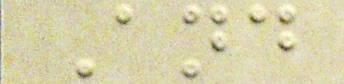And
